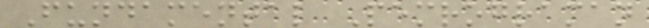Fundamental Pemrograman
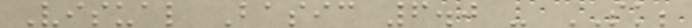Visual Basic 6.0 - SK;
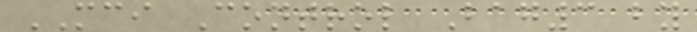MCI Control Bag3 by
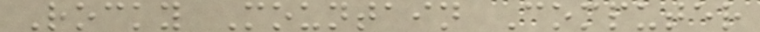Rocky Mountain Computer
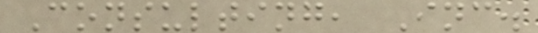Consulting, Inc.
